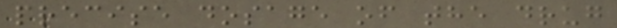precise dosage of the drug
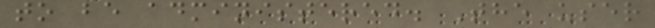to be administered. The user
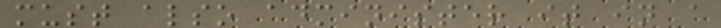must also administer it in a
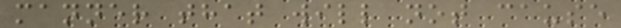manner that will not cause
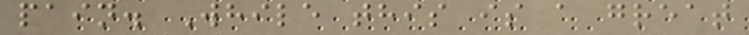pain. While this is a great
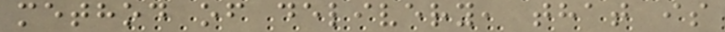method of delivery, that is
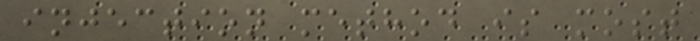injection method is most
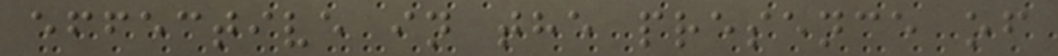effective in the presence of
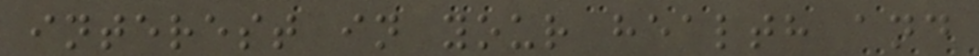interest in your health and
